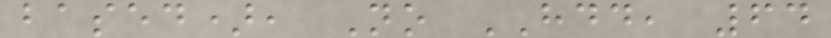based), No HDD, 64
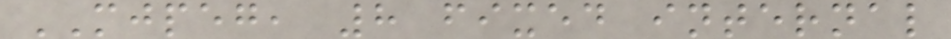MJPEG, 8 fixed internal
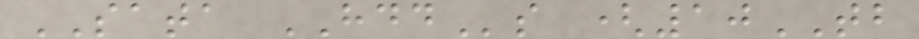SATA HDDs (10TB
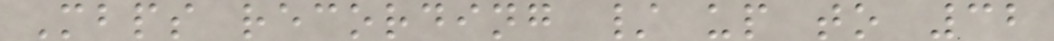Mbps recording / up to 32
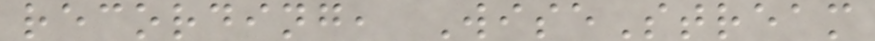recording, WiseStream
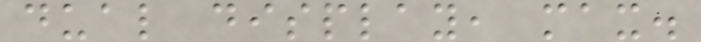dual display, max.
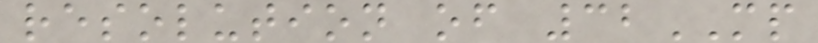resolution of 32MP
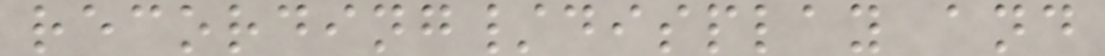recording/display and
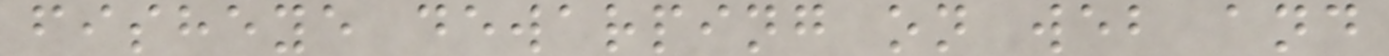fisheye dewarping on web and
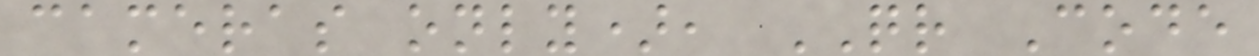cameras only), QR Code
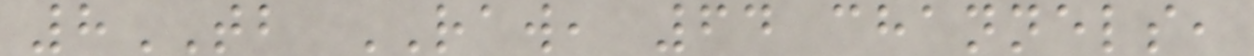8TB RAW, 64 channels,
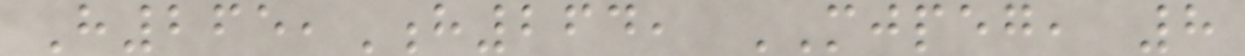H265,H264, MJPEG, 8
